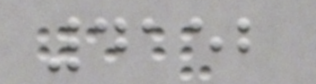4152
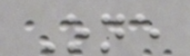One
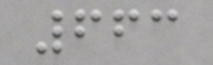663
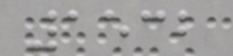1532
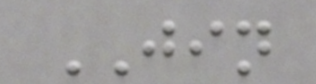JIN
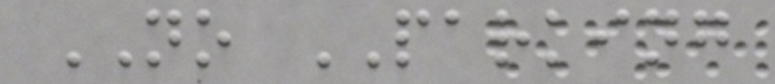NO PARKING
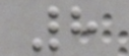8
